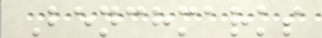Benchmarks
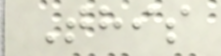This
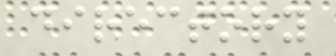directory
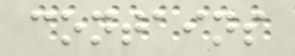contains
